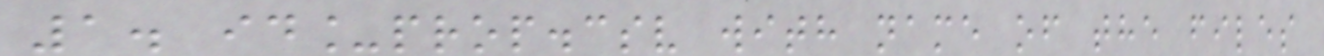1. id_prop.csv with name of the files
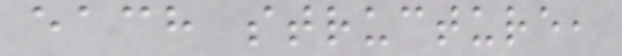each structure,
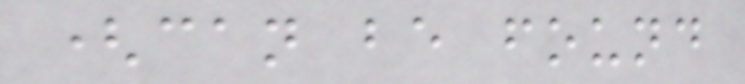(can be found
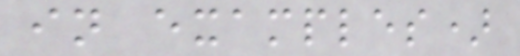in examples)
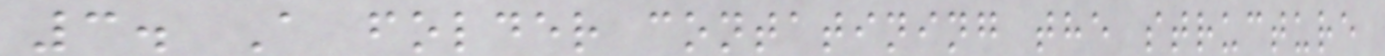3. A folder contatining the structure
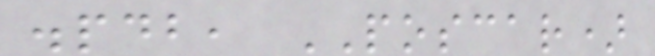.pdb, POSCAR)
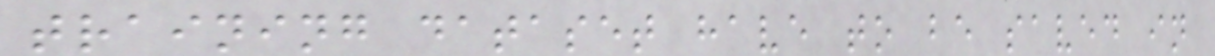training dataset have to be saved in
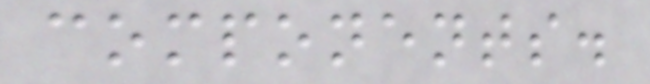components.
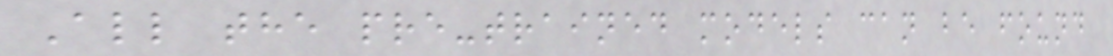All the pre-trained models can be found
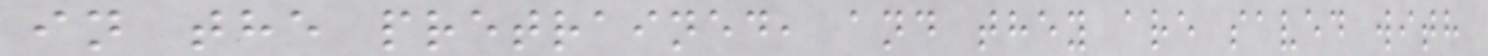in the pretrained, and they are saved with
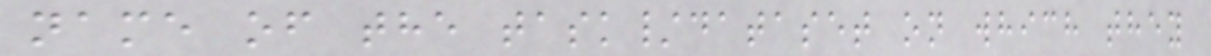name of the task/dataset on which they
